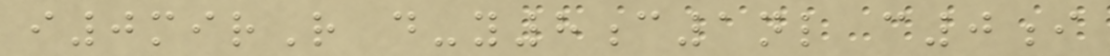i0mirR d-y8c1nl c0i
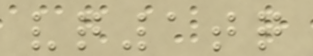vq1tq
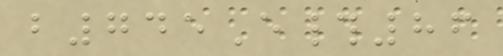b745E#86
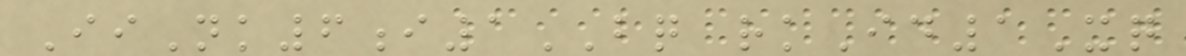IiNk6i1BQ rkId1Xq
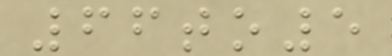66to5
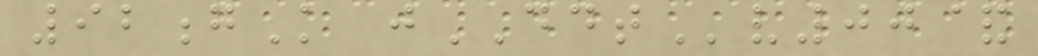92gK jDDTv00&
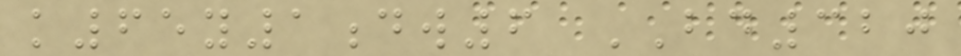k65y1dw6 BD320
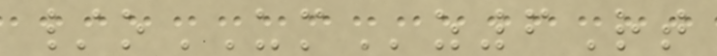/oUMz6Rt
